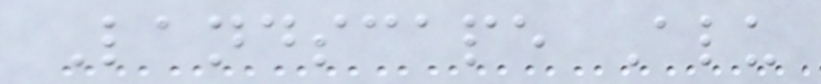Landscape Alu
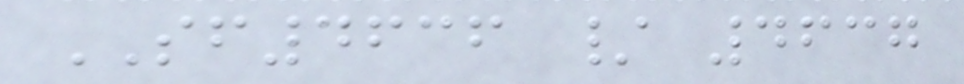SF4636 / 4637
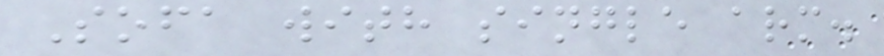Sofa with single arm.
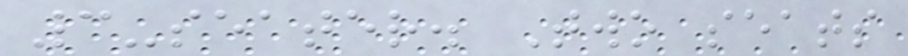3-seater. Two seats
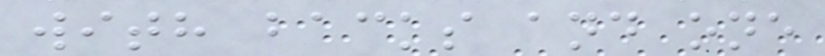with backs and one
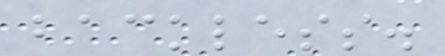backless.
